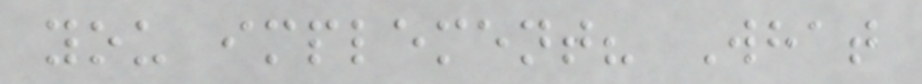you implement? What
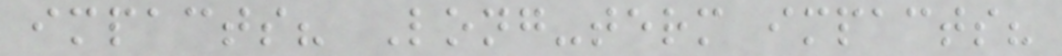impacts? Long-term impacts?
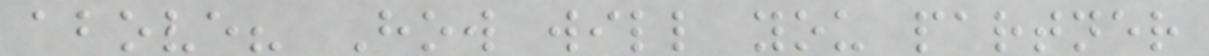above? How will you partner
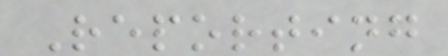Reporting
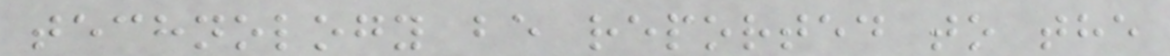technology be reported to the
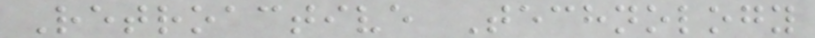Retroactive Technology
